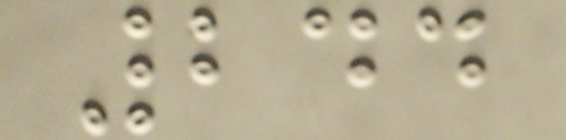244
